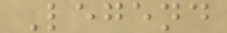Legend
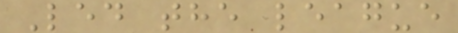Led the league
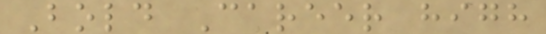Bold Career high
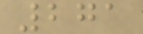271
